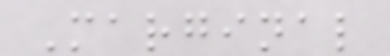Marginal
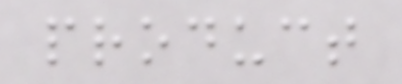product
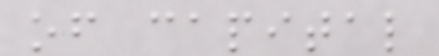of capital
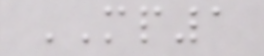MP1
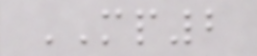MP2
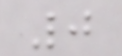0
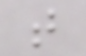t
